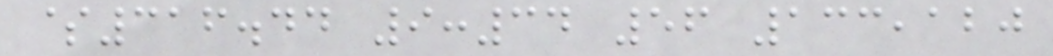$316.44 9:34 56 133,120
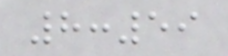8:59
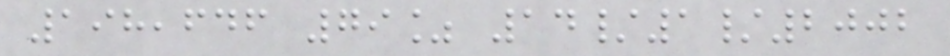198,646 79% 14/1/2002
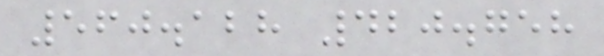560.128 420.758
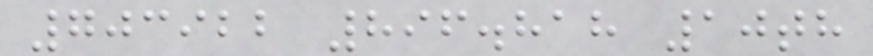703922 896.818 10th
